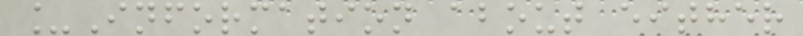_Information about either
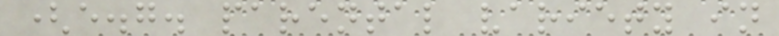(e.g. parental variety in
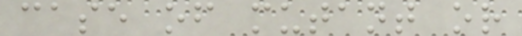case of mutant or
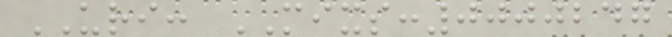URI: MIXS:0000247
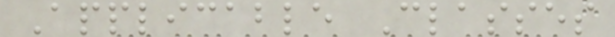Applicable Classes
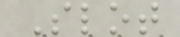Slot
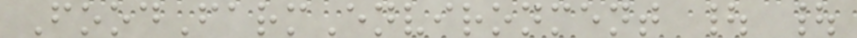FoodFarmEnvironment | |
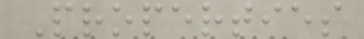Properties
